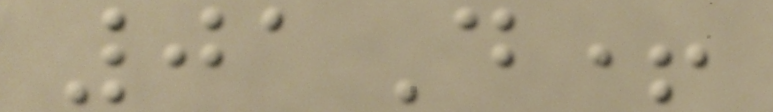01D+
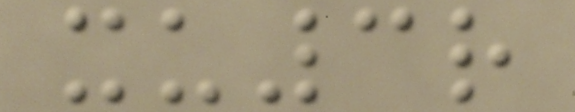xu3r
